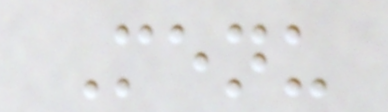Menu
